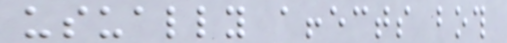usually affects both
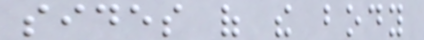sides of the body
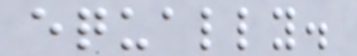equally.
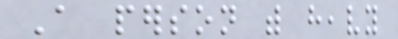A person with heavy
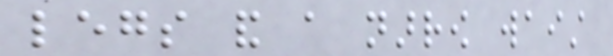legs and a narrow waist
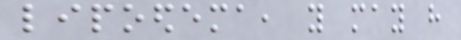lipoedema, you may have
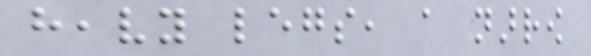heavy legs, a narrow
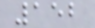152
